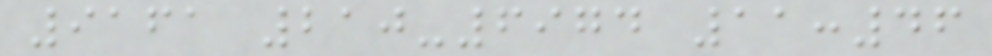9161 210-6974 11:46
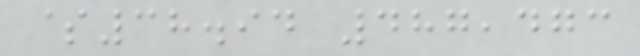$38.94 487,473
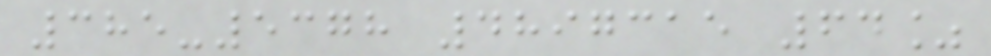385-5378 4897315 64%
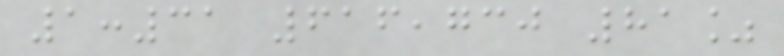1:31 616,730 81%
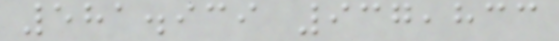581.939 937,833
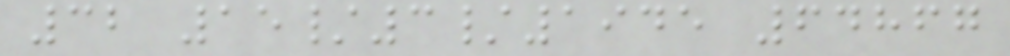32 15/3/1945 64867
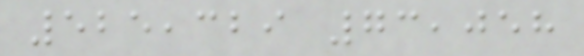525,329 73,058
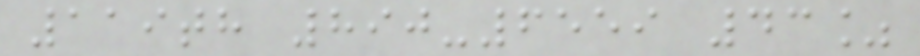119th 890-6559 43%
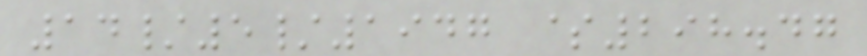14/5/1947 $298.47
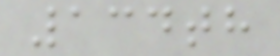134th
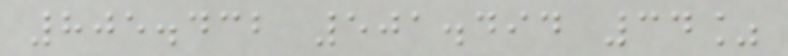805.432 501.494 34%
